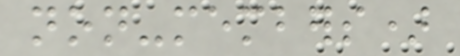non-members)
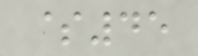$45
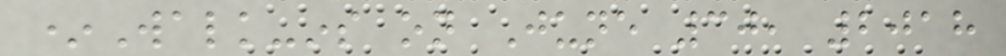*Walk-ins on June 30, 2018
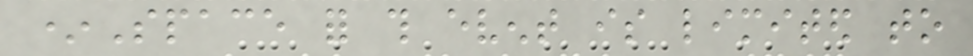*Space for this event is limited to
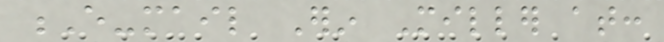E-mail Erin Miller at:
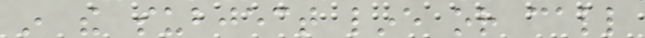in the subject line or call
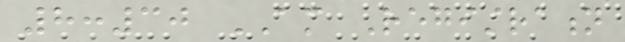8:30 AM Registration
